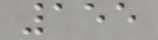155
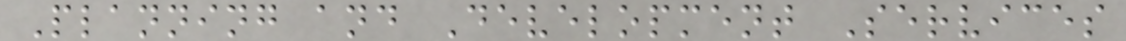Planning and Development Services
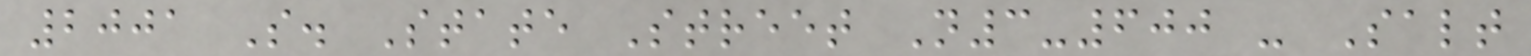2001 S. State Street N3-600 - Salt
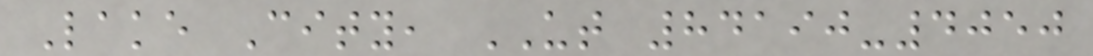Lake City, UT 84190-4050
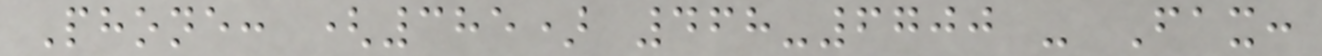Phone: (385) 468-6700 - Fax:
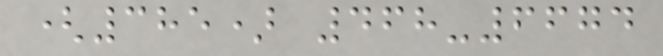(385) 468-6674
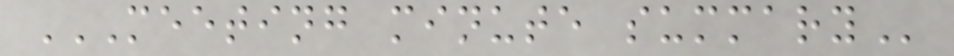MEETING MINUTE SUMMARY
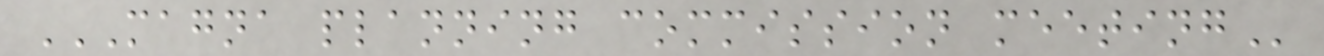MAGNA PLANNING COMMISSION MEETING
